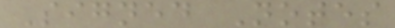Signed Notes
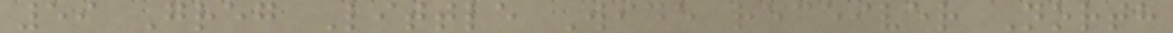59 Greg Little Wide receiver North
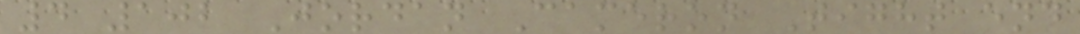4 102 Jordan Cameron Tight end
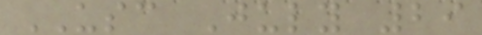USC July 29
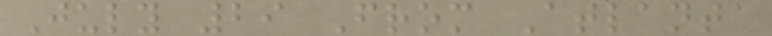July 29 From Atlanta
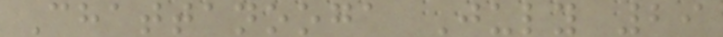Chattanooga July 29
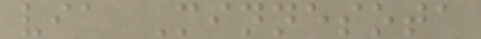via Minnesota
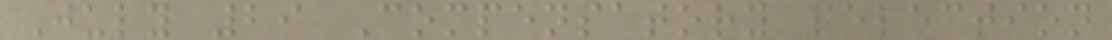July 29 Compensatory selection
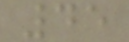45
